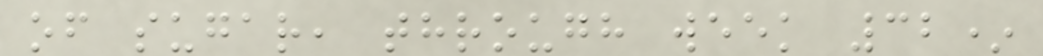of sugar, through week 32*
